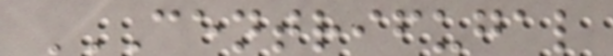CENTRIFUGAL
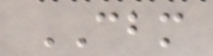CBM
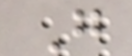G
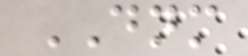DNM
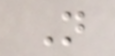N
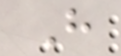H
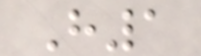H1
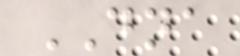DNA
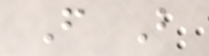F B
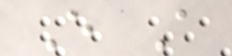E A
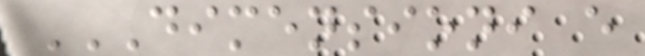DIMENSIONI E
